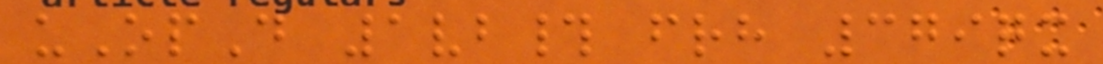uOpD 1vb# frh 379qx
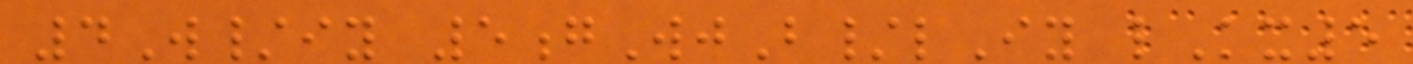4W/iy 5gWjB/lIy lKx5
